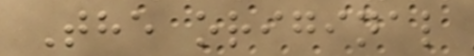The original
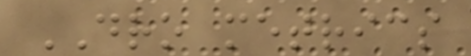DRO metrics
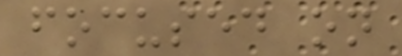focused on
